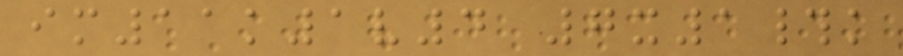im11k1v4 7x1#k
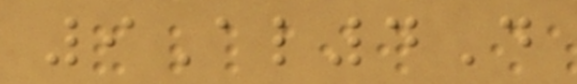9Al4D
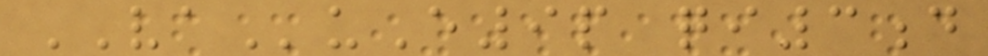VAuE9p qi3d
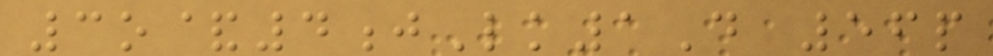3o&4jLk1D 56p
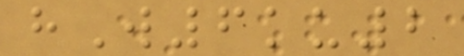hW6ku2
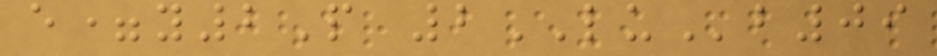e=y2P 2LUb09
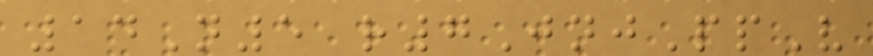14N5 r7JnjPpV
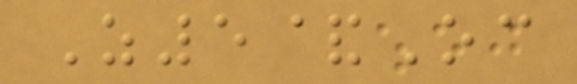Z5&Oc
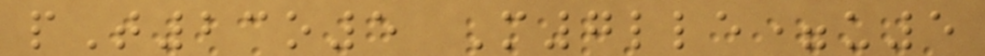pT23o5 M7lle=u5
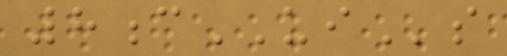8cUIs
